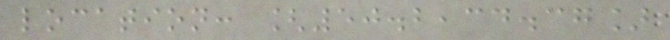location: [50.2,34.37]
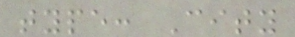type: City
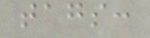tags:
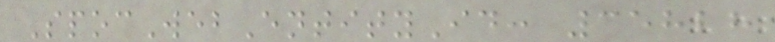SpocWebEntityId: 35828
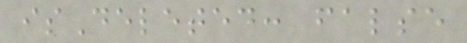isDeleted: false
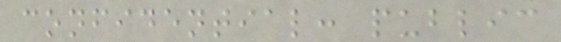confidential: public
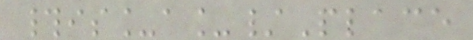#is_a_/Place
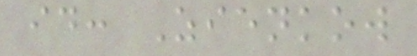id: Zienkow
